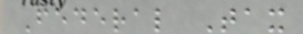Federal Tax
